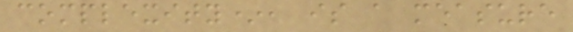complexity*, is a measure
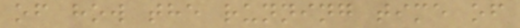of how the running time of
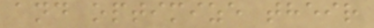and optimize their
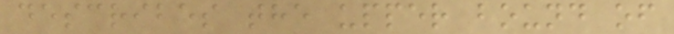describes the upper bound of
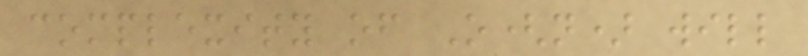complexity of O(n) will
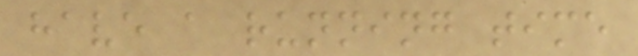have a running time
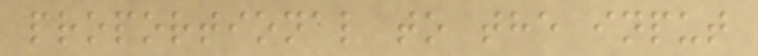proportional to the input
